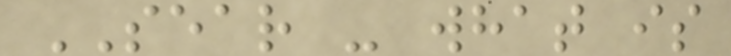SEAR - what is
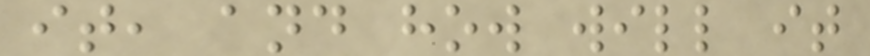it, and how will it
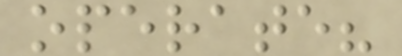operate?
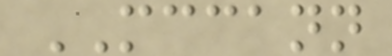MCCANN
